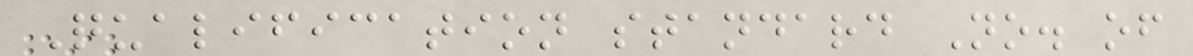Qualification standard No. of
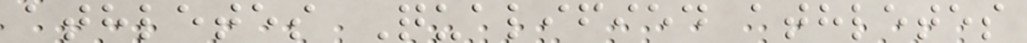athletes Qualified athletes
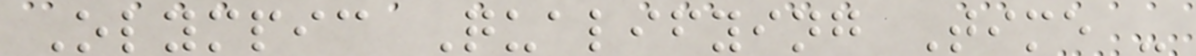Olympic Qualifying Time -
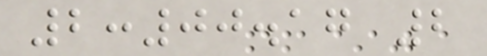2:00.17 2
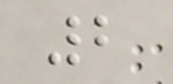2
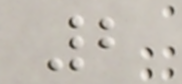2
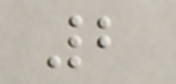2
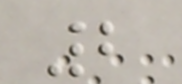2
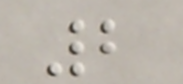2
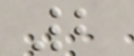2
